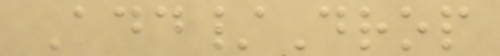Add/Drop
